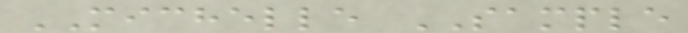MICHELLE SAMPLE
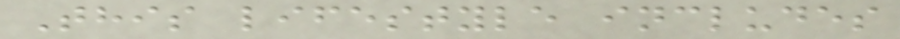This lifestyle includes
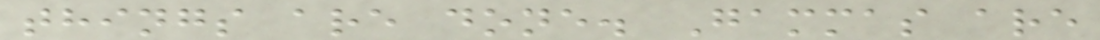things are done. Gammas are
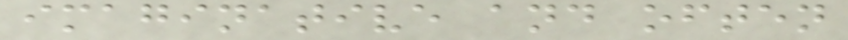imaginative and often
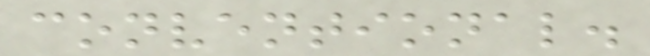conventional.
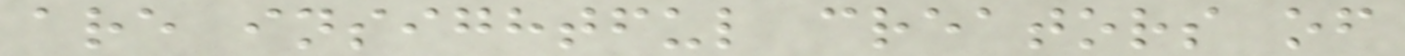are insightful creators of
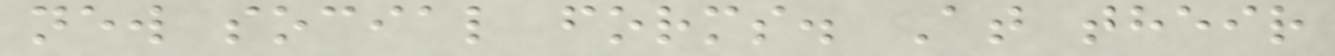new social forms. At their
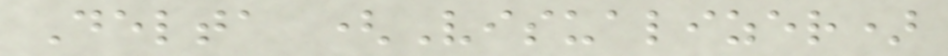Delta (Visualizer)
